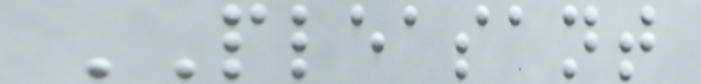PLEASANT
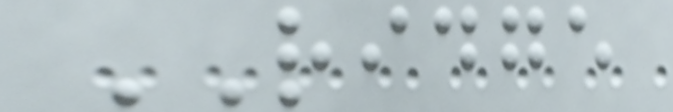RIDGE
